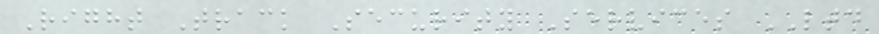Right Track Security Services LTD
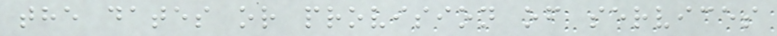the dates or provision of services
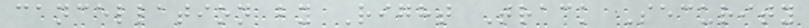cancellation by Right Track Security
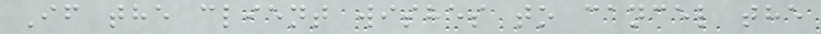If the client wishes to cancel the
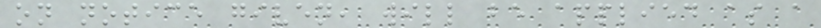on notice given, will be applied as a
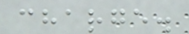charge.
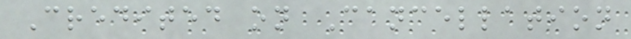Credited on Cancellation
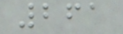261
